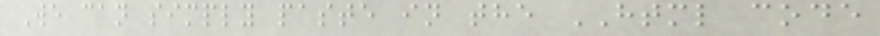We can simply paste in the HTML code
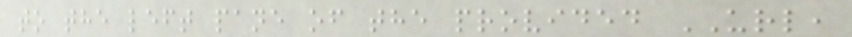to the left pane of the provided URL,
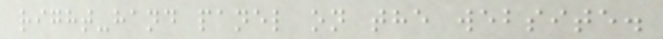right-hand panel on the website.
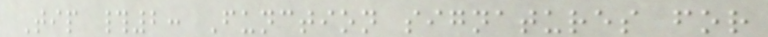Tip #2: Function signatures for
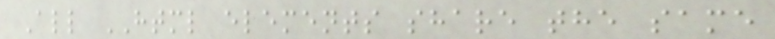All HTML elements share the same
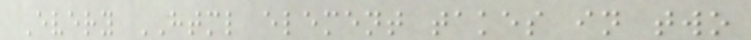Every HTML element takes in two
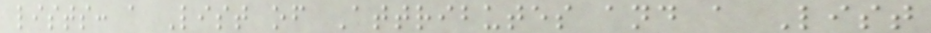lists: a List of Attributes and a List
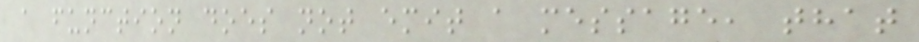a function does not emit a message, that
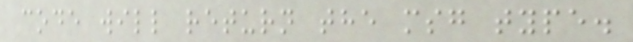code will return the msg type.
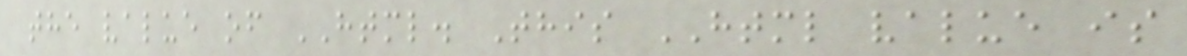the value of HTML. This HTML value is
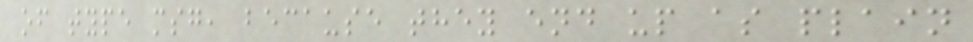of type msg, because they end up as plain
